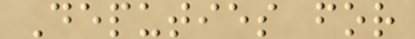Deputies for
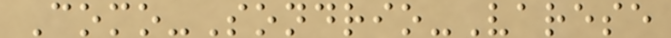Como-Sondrio-Varese
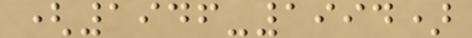(1946-1994)
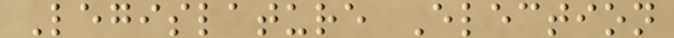Legislature Election
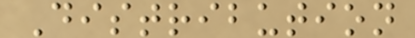Distribution
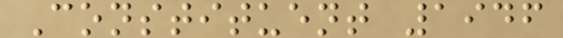Constituent 1946
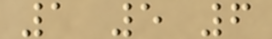1 5 6
